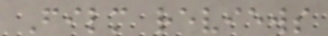Film reviews
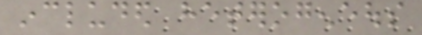included heterogeneous
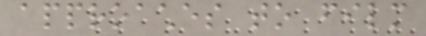approaches to film
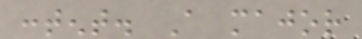content. A major
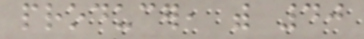producer, with 40
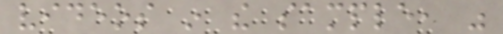videos in the sample, was
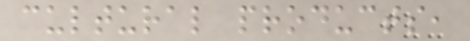cultural products,
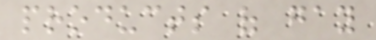products of gay
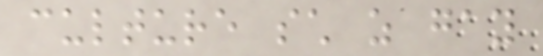culture such as gay
